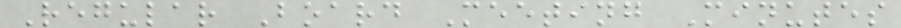Regular Board Meeting Minutes
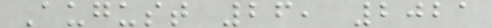August 26, 2021
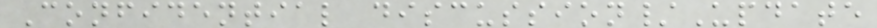Confidential discussion/Update
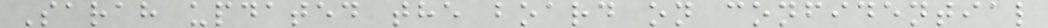Sarah updated the board on confidential
